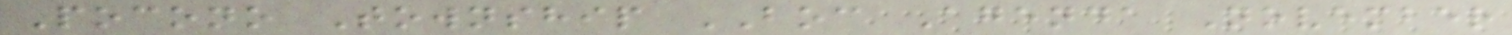Pocono Township BOC Agenda November
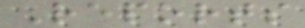Reports
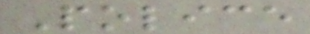Police
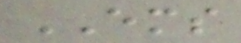EMS
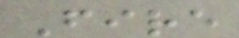Fire
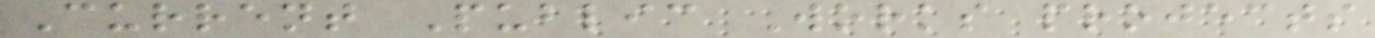Current Public Works projects
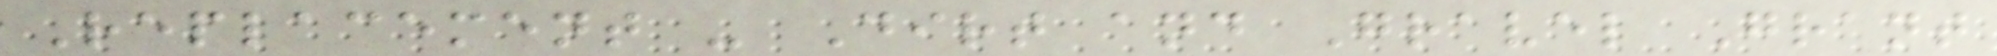Replacement - Dirt and Gravel Grant
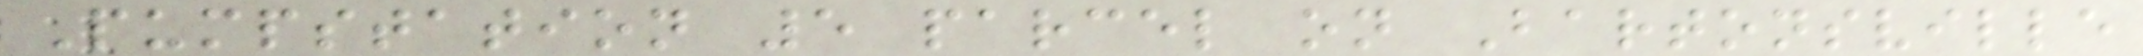Pumpstation 5 parcel on Bartonsville
